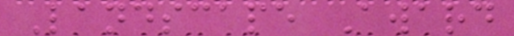Landscape Award
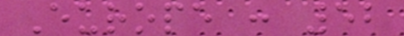Europe : 52
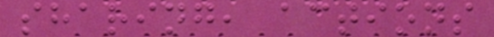sharing, actions
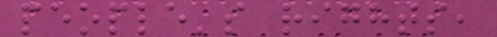people's rights,
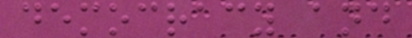democracy and
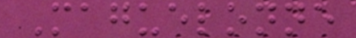Maguelonne
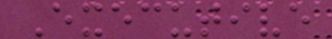Executive
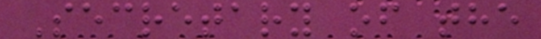Secretary of the
